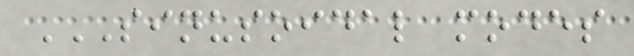SINUSOIDAL MODES
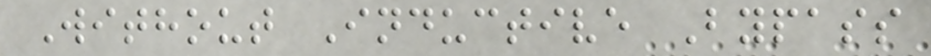Without Inductive Bypass
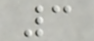3
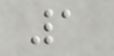1
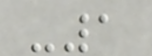-1
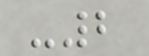-2
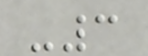-3
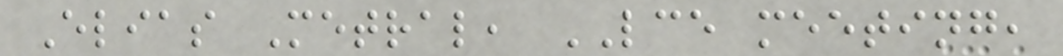Elias Metral, LCE meeting,
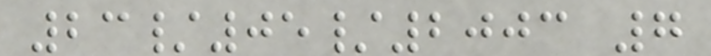23/05/2003 7
